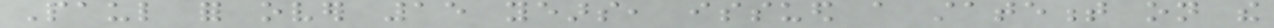Paul for over 15 years, issued a statement on the
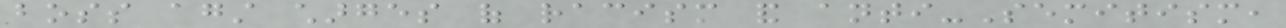boss against charges of racism and anti-Semitism,
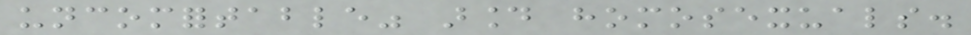uncomfortable" around homosexuals.
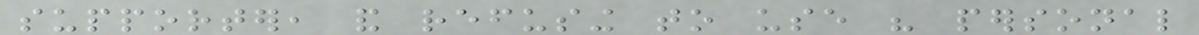supporter, and refusing to use his personal
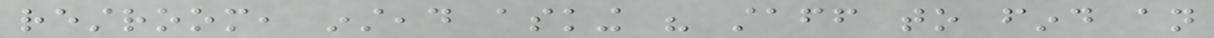restroom, instead asking his staff to find an
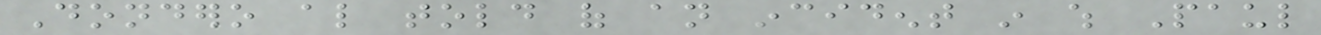Dondero also told of an incident in which Paul
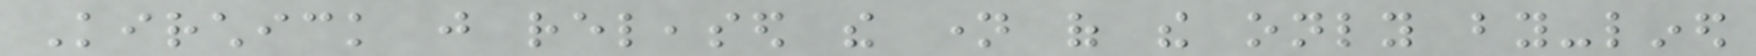Kirchick just released the name of the only by-lined
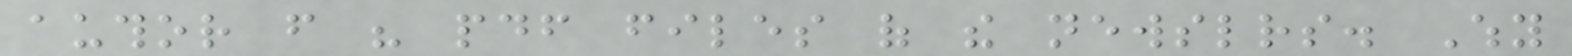author from his pdf files of the newsletters. Why
